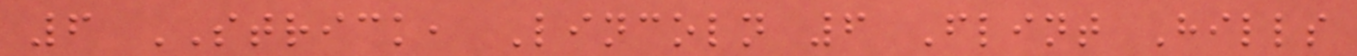6 STRICK, Lincoln 6 Flint Hills
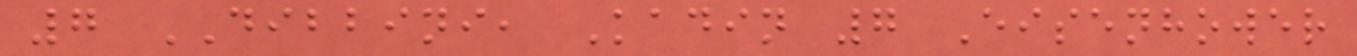7 DIBBINI, Kadin 7 Eisenhower
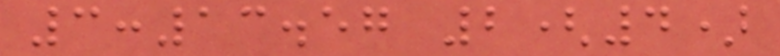3:13.57 2(4)
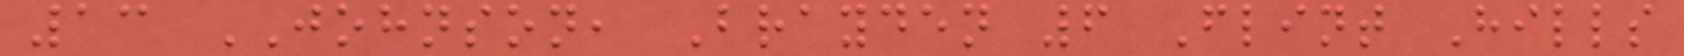13 JOHNSON, Brayden 6 Flint Hills
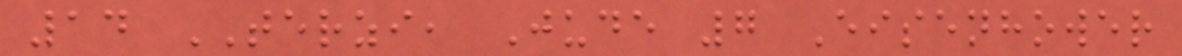14 TERZI, Jude 7 Eisenhower
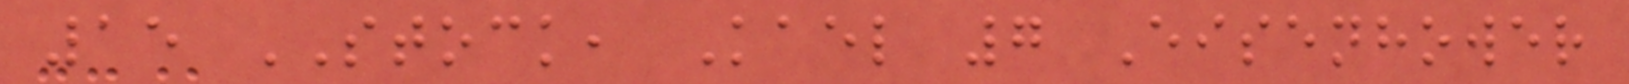15 STOCK, Kael 7 Eisenhower
